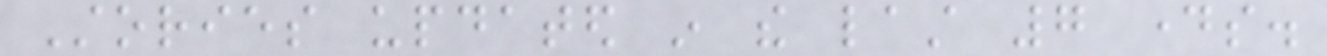Stories updated in the last 7 days.
